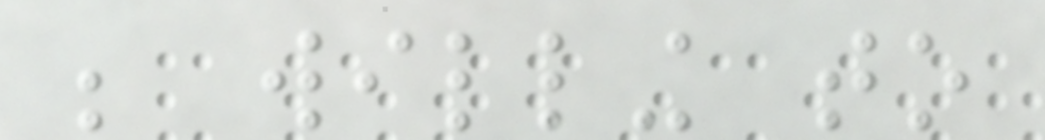be willing to
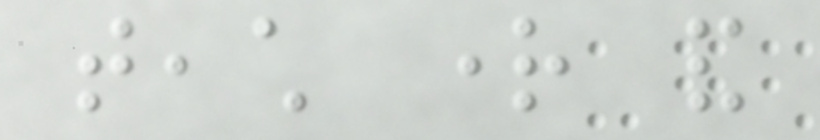teach right and
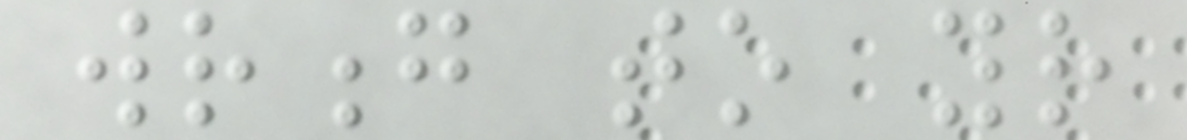wrong to your
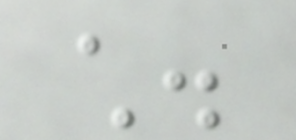child.
